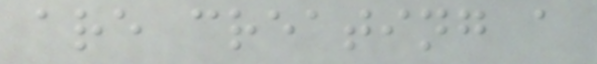are creating a
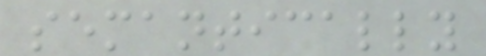semantically
